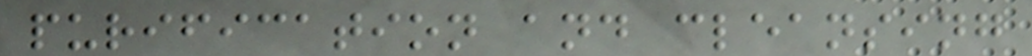purification and cleansing
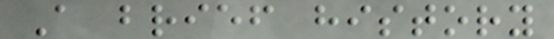A brief history
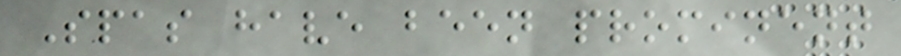Spas have been prominent
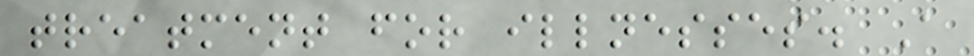treatment for illnesses. A
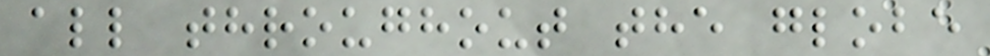all throughout the globe
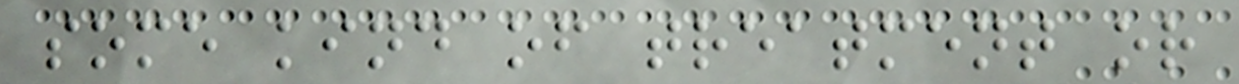some kind of treatment or
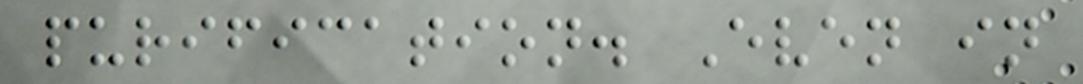purification. Even in
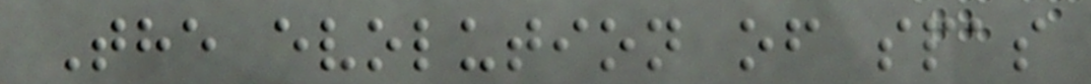The evolution of spas
